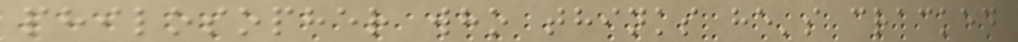philosopher who thinks he's cracked
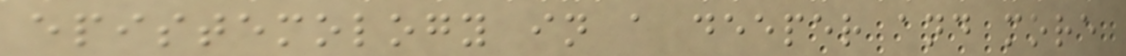epistemology in a deeper and more
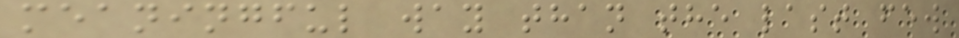meaningful way than the last few
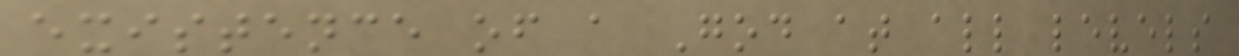existence of a God at all levels
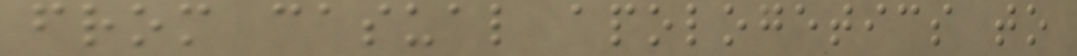from casual apologetics to
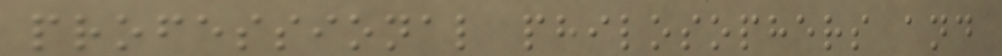professional philosophers and
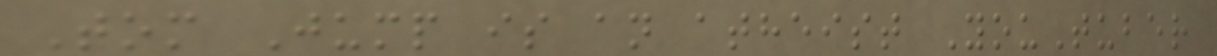Tom Jump is an atheist YouTuber
